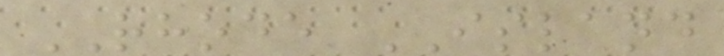RHODE ISLAND
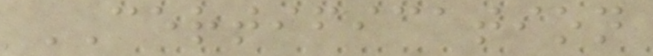CERTIFICATION
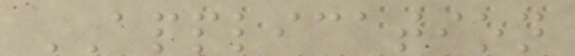APPLICATION
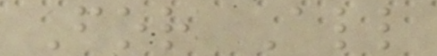For All
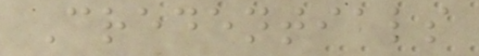Credentials
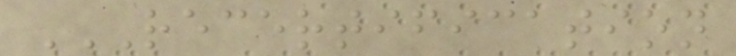RECERTIFICATION
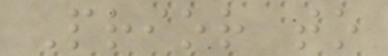Prior to
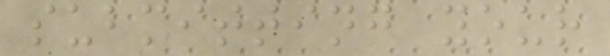submitting your
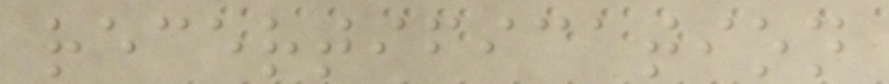recertification
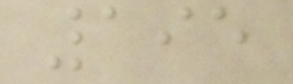195
